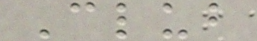Club
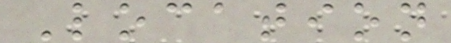Location
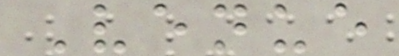Venue
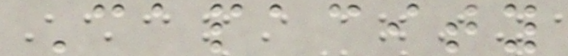Capacity
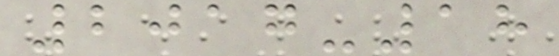2017-18
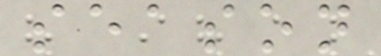season
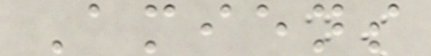Amiens
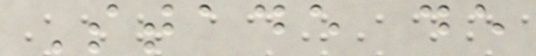Stade de
